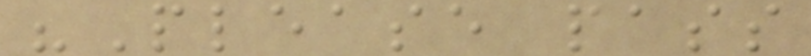"Please pass
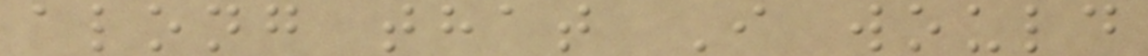along that I would
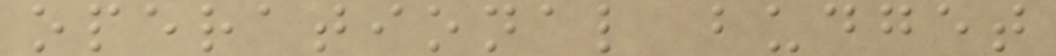operational budget
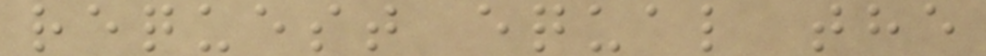request equal the
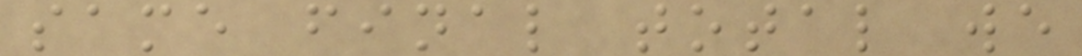same final total we
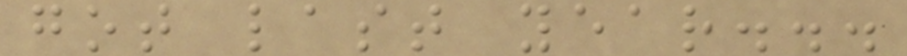got last year...
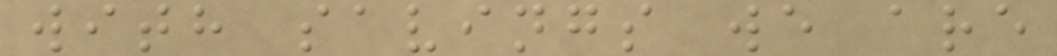with savings we are
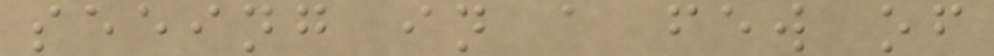seeing in a few of
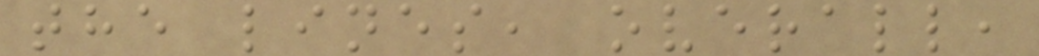the lines, overall,
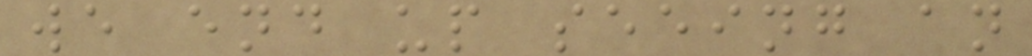we end up seeing an
